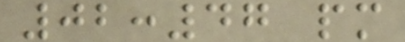02:47 pm
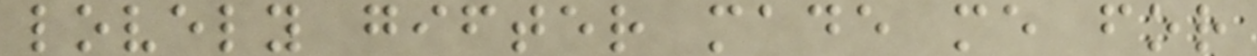lovely gifter made me for
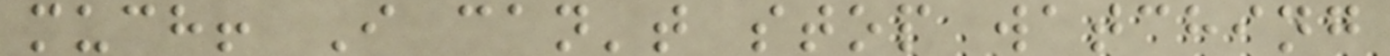much! I can't stop watching
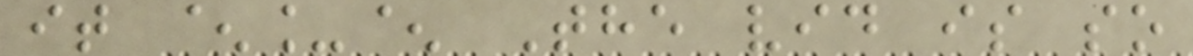it ^_^ The vid is so
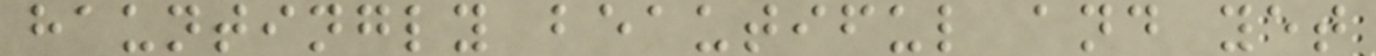hauntingly beautiful and yet
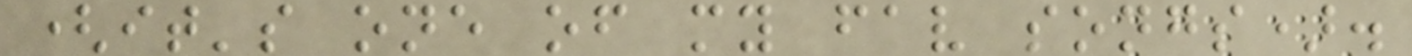(it's one of my fav songs).
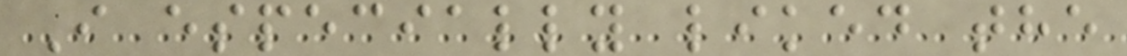I especially liked the
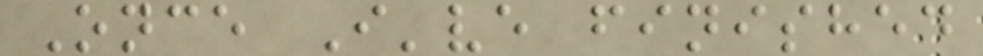Once I've finished
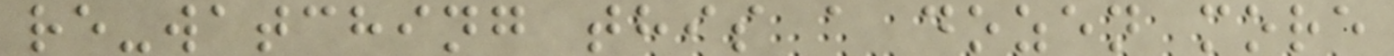re-watching this a dozen more
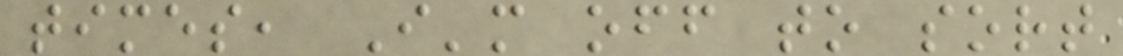times, I'm off to sort
